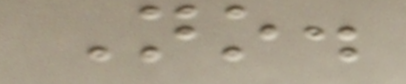No.
